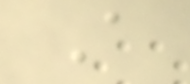A
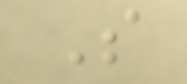S
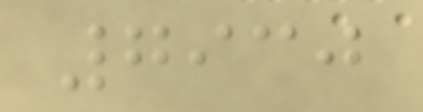7930
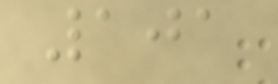101
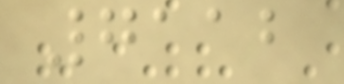7112
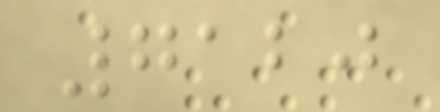7120
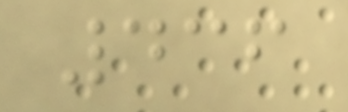436
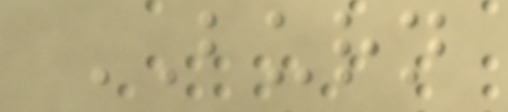BURN
